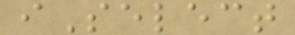iSelect
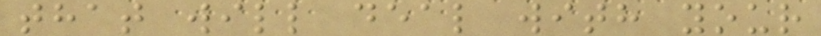that will deal with your
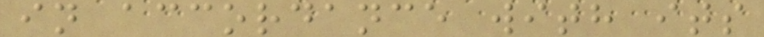in accordance with its
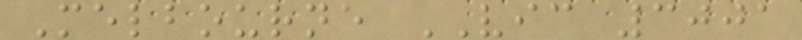Melbourne VIC 3001
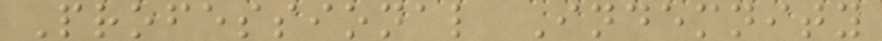Professional Indemnity
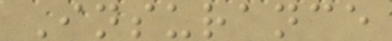Insurance
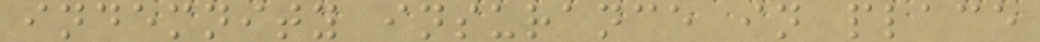indemnity insurance in place
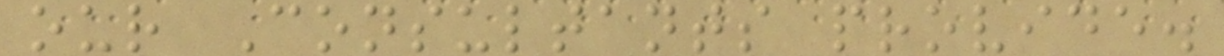our Consultants provide.
